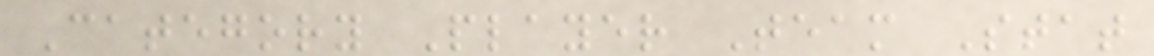Category Player Team Stat
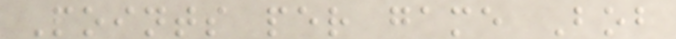Points per game Bob
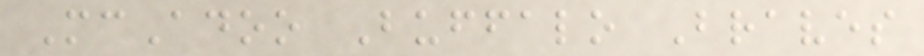McAdoo Buffalo Braves
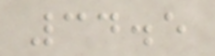34.5
